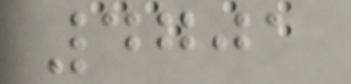4701
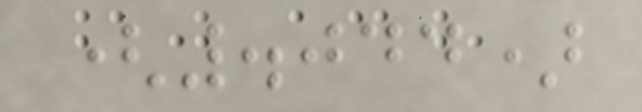(.044)
